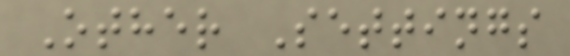Other Settings
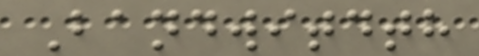Bandwitdth
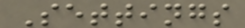Settings
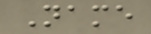Name
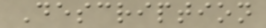Description
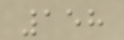158
